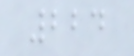224
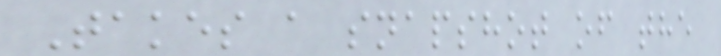Takes a snapshot of the
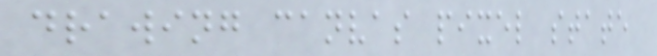drawing canvas pixel state
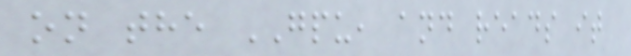on the GPU, and reads it
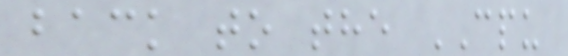back to the CPU
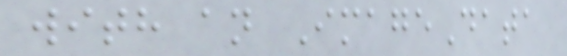with an ImageData
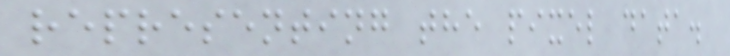representing the pixel data.
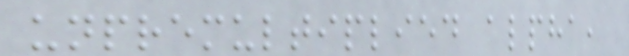unpremultiplied alpha,
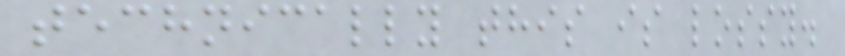technically this is lossy.
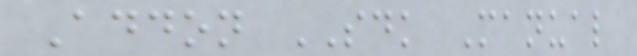Addon SDK Manual
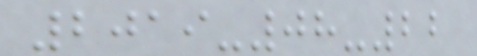2019-08-22
